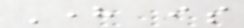Here is
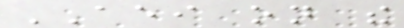AEI on the
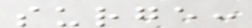surge:
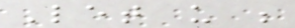Let us be
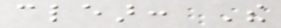clear: The
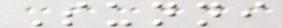Sunni
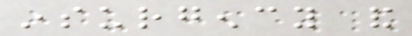insurgency and
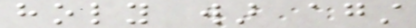holy war against
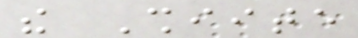the Shiite
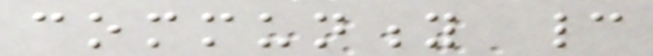community cannot
